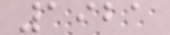1921
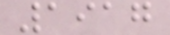1917
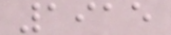1915
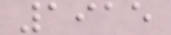1915
